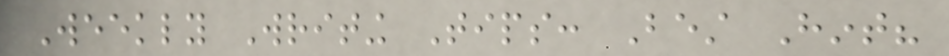Weekly Writing Tips: Best Hint?
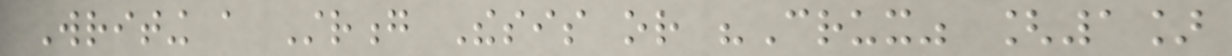Writing a Strong Thesis or "Crux" [1]
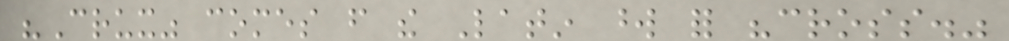"Crux" comes from the Latin word for "cross."
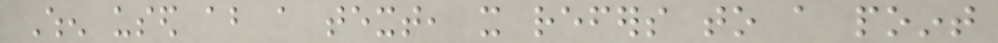When used about a text, it refers to a point
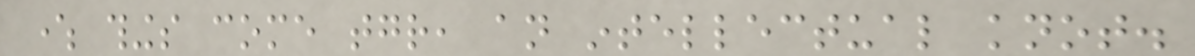where things come together, an intellectual knot.
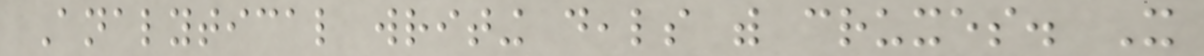Analytical writing deals with cruxes. It
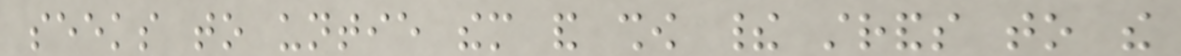seeks to untie them and show their strands to the
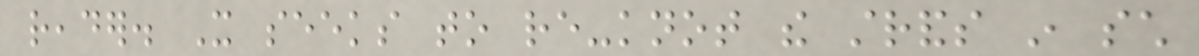reader. It seeks to re-knot the strands in such
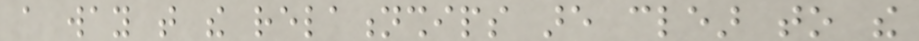a way that the relationships are clear to the
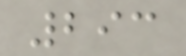293
